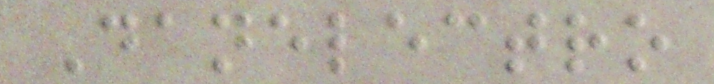Danelectro
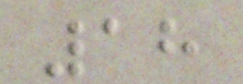18
